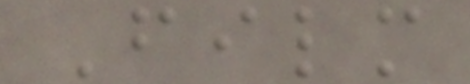Film
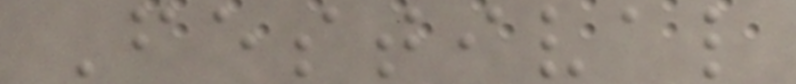Festival
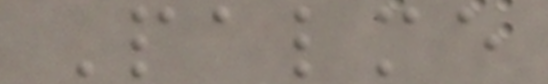Palme
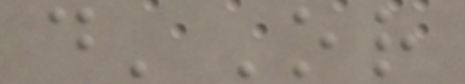d'Or
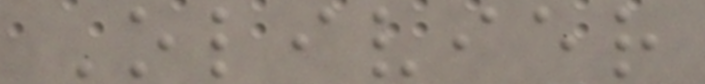Olivier
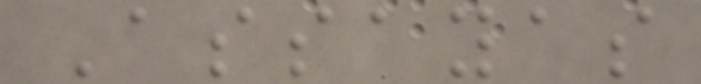Assayas
